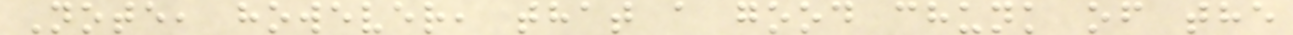Note, however, that a good chunk of the
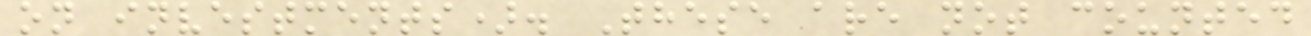on investments). These are not counted
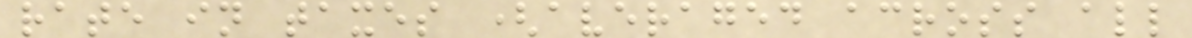rate in taxes (averaged across all
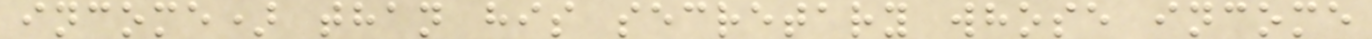income) than his secretary whose income
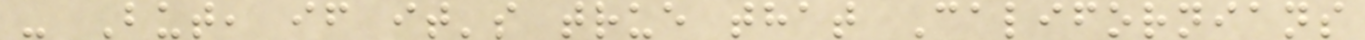- But, if it's true that Californians
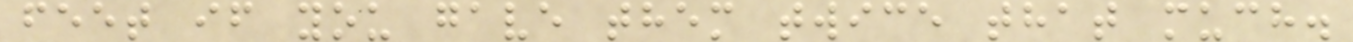feet if you gave them twice that much.
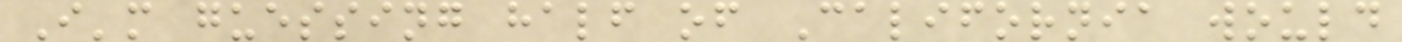I'm guessing half of California would
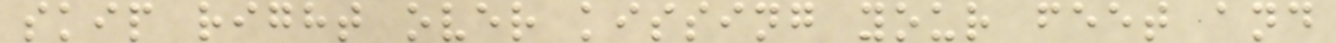skip right over kissing your feet and
